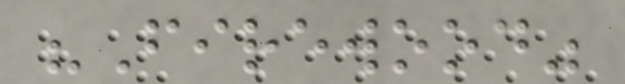"Firewood"
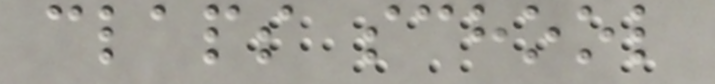claps school
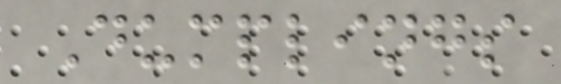Dumplings
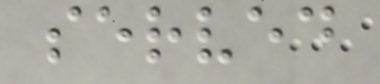served
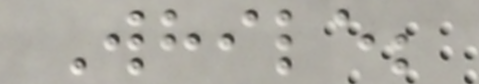While;
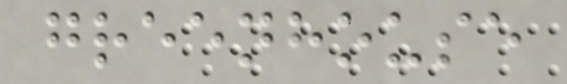greenhouse
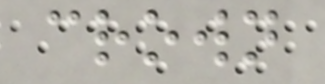crown
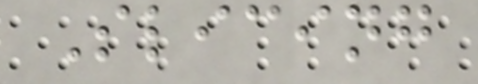Slicing
